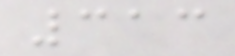313
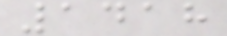1418
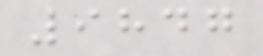9847
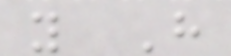y H
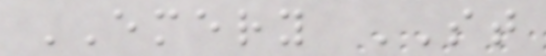EMERY ST
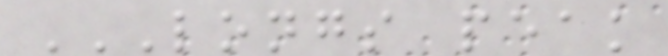LONGS PEAK
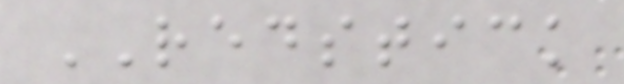REDSTICK
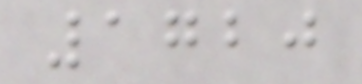1720
